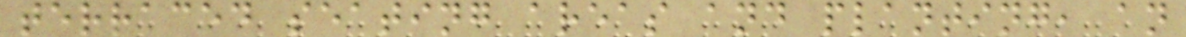terraced seating areas and planting, an
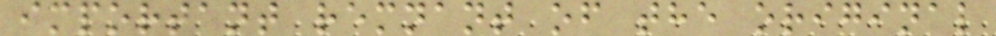important remnant of the original
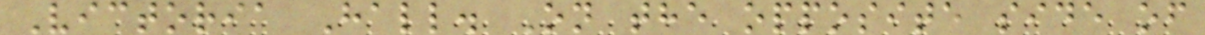Victoria Hall. On the opposite side of
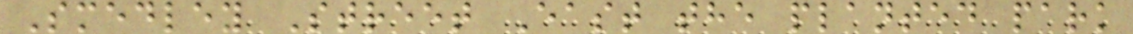Smedley Street East the planted park
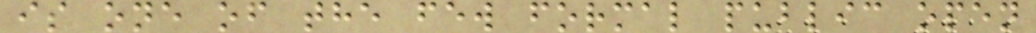is one of the few formal public open
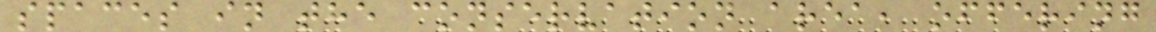spaces in the conservation area, offering
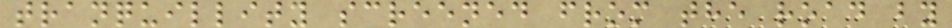tranquillity screened from the road by
